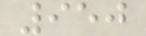950
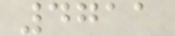4711
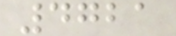4721
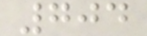704
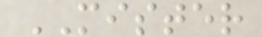MISTER
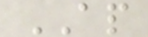AP
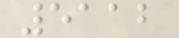5112
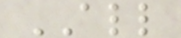ALL
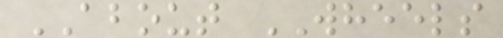ABOUT WHEELS
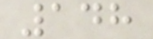148
